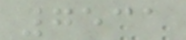7531
